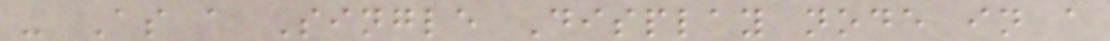- As a Single Display node in a
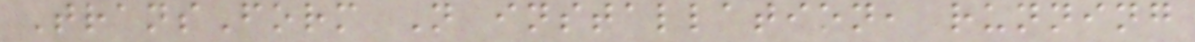TransForm N installation, running
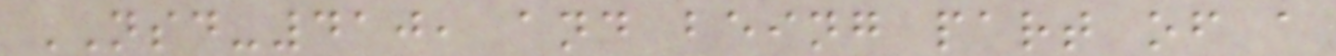NSD-410, and being part of a
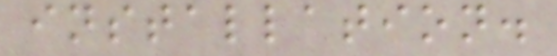installation.
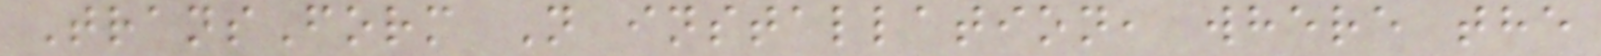TransForm N installation, where the
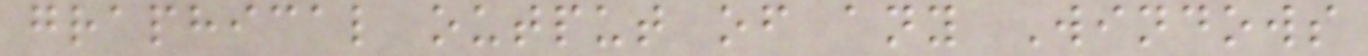graphical output of any Windows
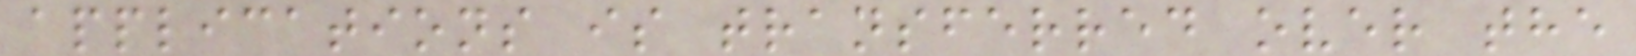applications is transferred over the
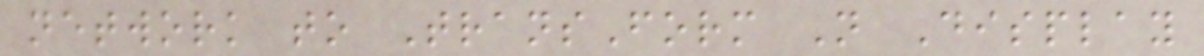network to TransForm N Display
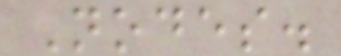Nodes.
